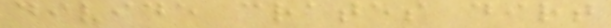divide crates dirt
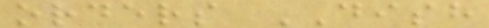orders DISH
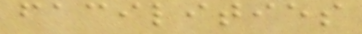facilities
